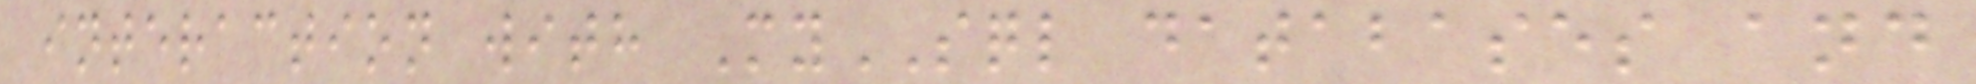interaction with MySQL databases and
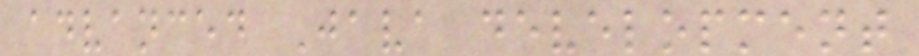advanced Java development
